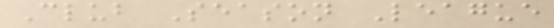Club Season League
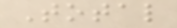Total
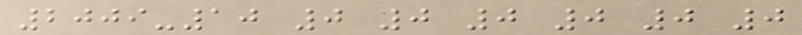2009-10 0 0 0 0 0 0
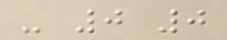- 0 0
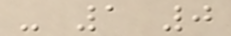- 1 0
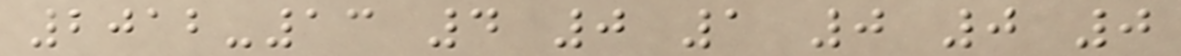2012-13 4 0 1 0 0 0
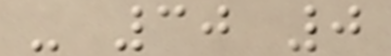- 30 0
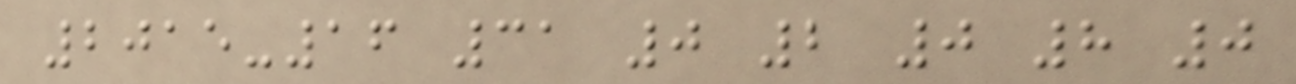2015-16 31 0 2 0 8 0
